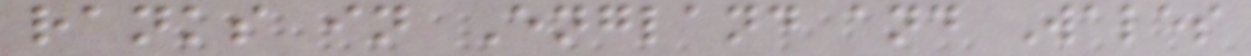ranks in England and Wales
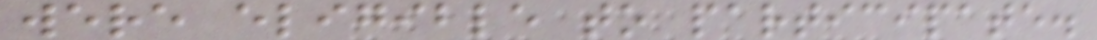were eligible to participate.
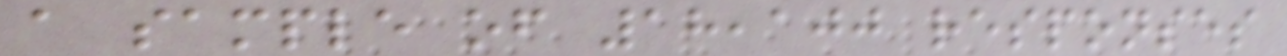a sample of 18,100 responses
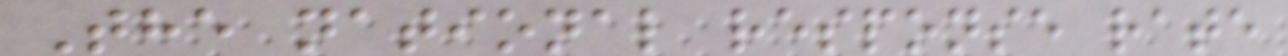The national response rate
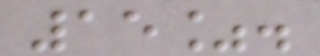15%.
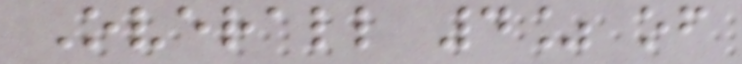Overall 4% of
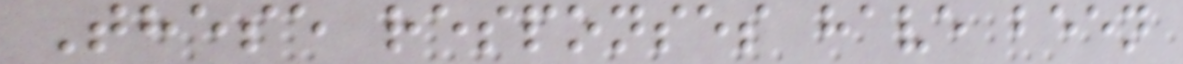These responses have been
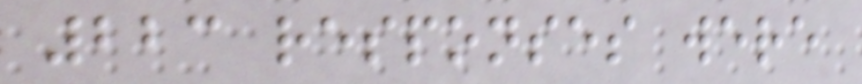223 responses were
